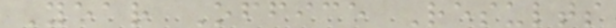Year Office Results
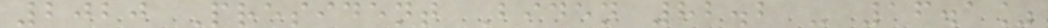2020 President Biden 82.2 - 16.1%
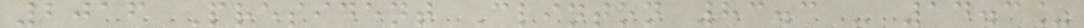2016 President Clinton 83.3 - 14.3%
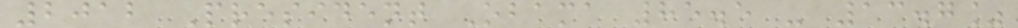2012 President Obama 85.5 - 13.7%
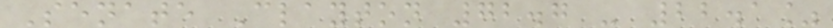Senate Clayton 72.7 - 22.1%
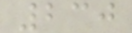230
